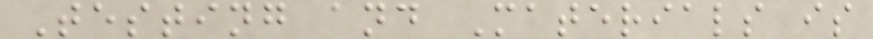Testing and Materials is
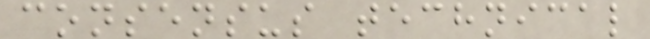consensus technical
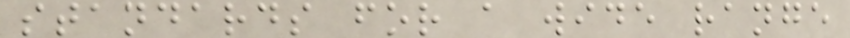standards for a wide range
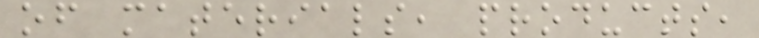of materials, products,
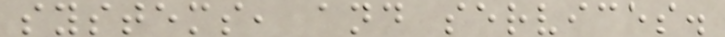systems, and services.
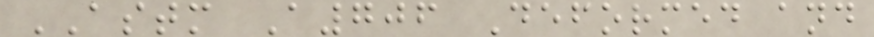ASTM A706 Deformed and
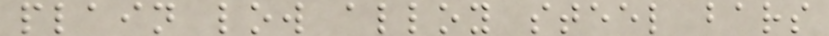plain low alloy steel bars
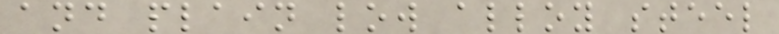and plain low alloy steel
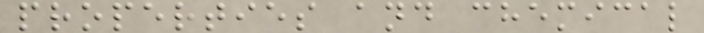properties and chemical
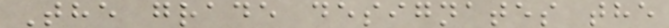The grade designates the
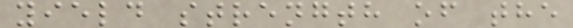yield strength of the
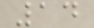14
